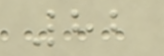82
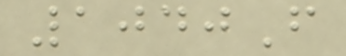1040F
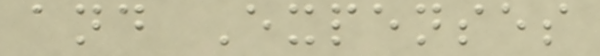and Expenses
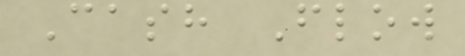Cash Flow
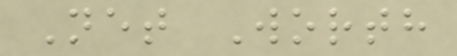Net Worth
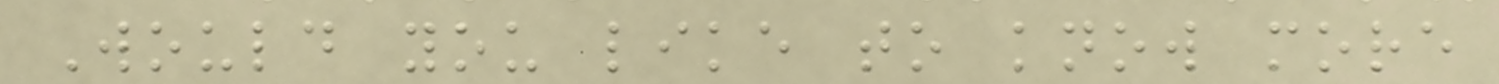Would you like to know more
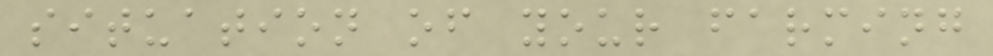situation of your farming
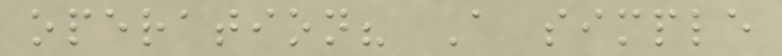operation? A simple
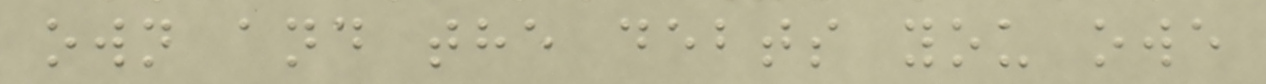own and the debts you owe
